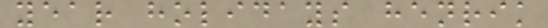year holidays henrik
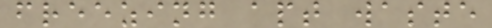freezing apt waste
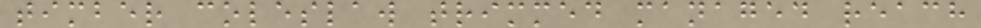timber coleslaw trimmed managed reach
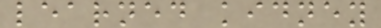learned kidney
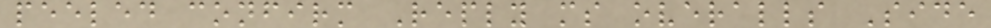peeled confirm Reply ms overalls Side
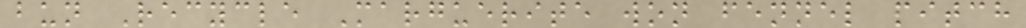bun Recycle Marguerite won fennel pitch
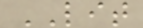LIT
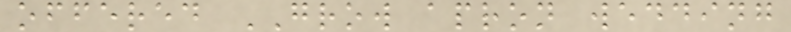offered GROW apron wedding
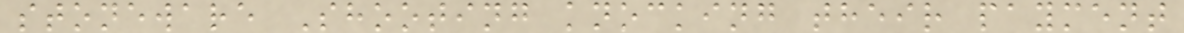stoneware Shooting knocking their payment
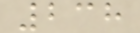238
